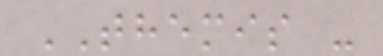THEMIS -
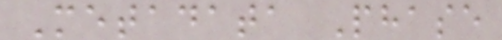Metadata Phase
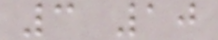3 10
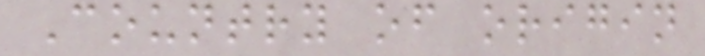Country of origin
